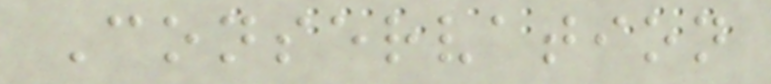Conservation
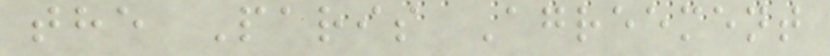the Paris Agreement
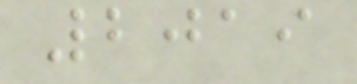2019
